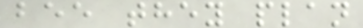bee they plan
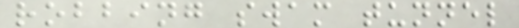robbing swam tunnel
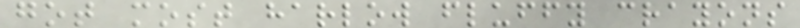got most harlow fluffy crayons
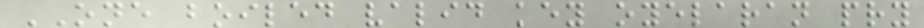ONE boiled valid key oyelaran pry
